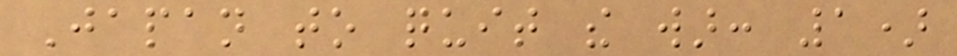Japan to quit the war: 1)
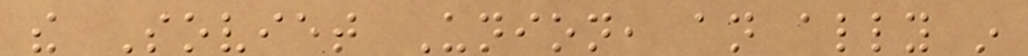the Soviet Union, an ally in
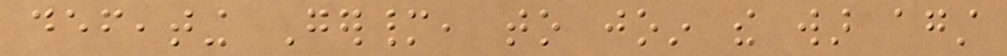defeating Germany, to join the war against
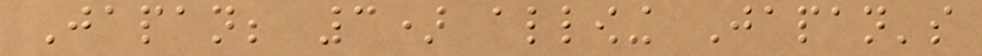Japan; 3) allowing Japan's
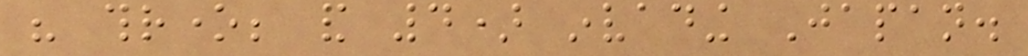his throne; and 4) invading Japan.
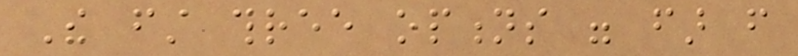The first three options were far from
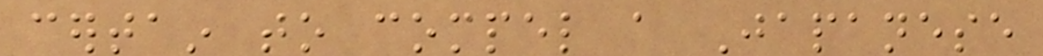certain to compel a Japanese
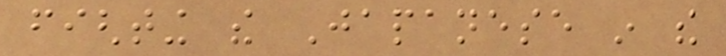fighting the Japanese in the
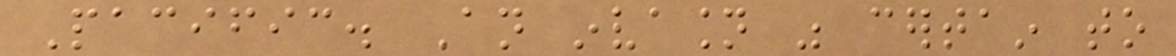Pacific. An invasion was certain to
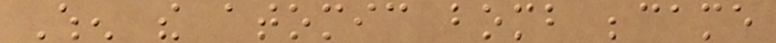When the atomic bomb became
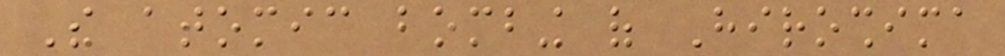The atomic bombing of Hiroshima
